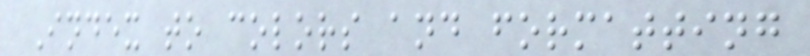Index to colors and formatting
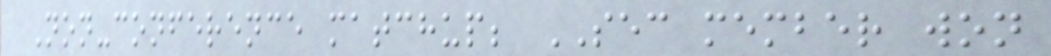Non-conference matchup; SEC member won
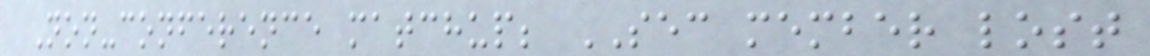Non-conference matchup; SEC member lost
